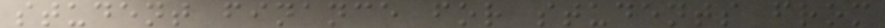student finance for students from
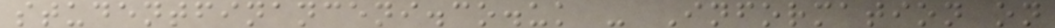studentfinanceni.co.uk - Information on
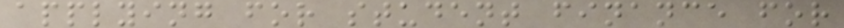applying for student finance for
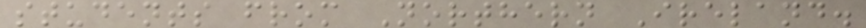students from Northern Ireland.
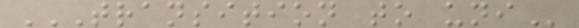TRANSITION TO UNI
